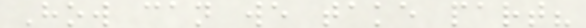How can we take part?
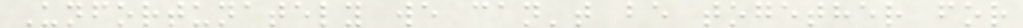Unfortunately we can't be together for
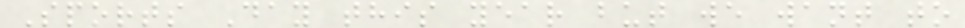Sports Day this year but we want to
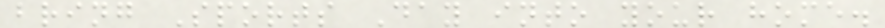bring Sports Day into your home.
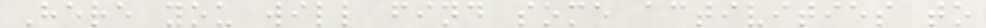Here you will find some activities to
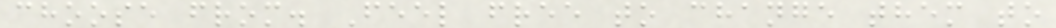choose from. Feel free to change them to
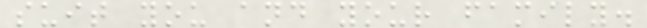suit you and your family.
